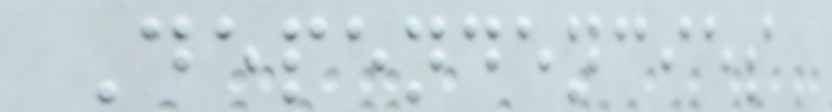Dependencies
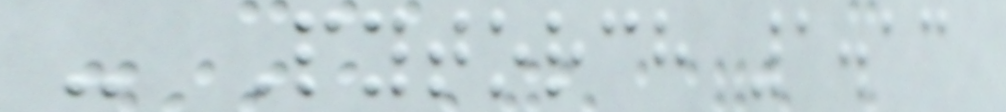- Pytorch 1.13
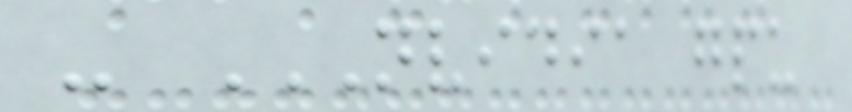- NVIDIA GPU
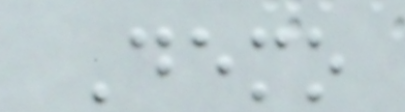Demo
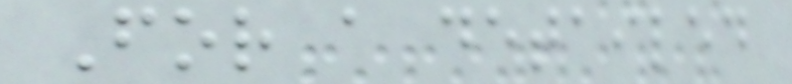For a detailed
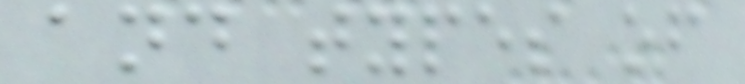and types of
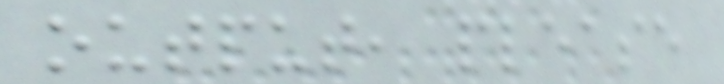output, please
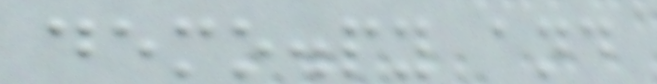demo.py and
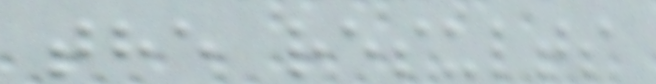the results
